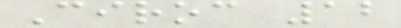Ciroc 12
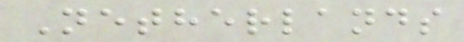Netherlands
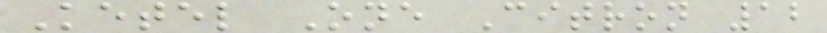Ketel One Citron 12
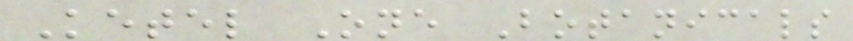Ketel One Botanicals
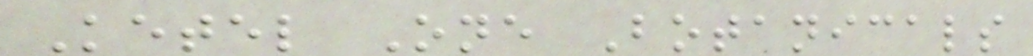Ketel One Botanicals
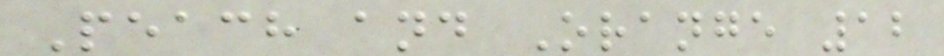Peach and Orange 12
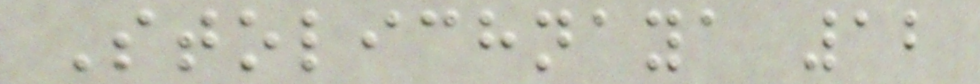Stolichnaya 12
